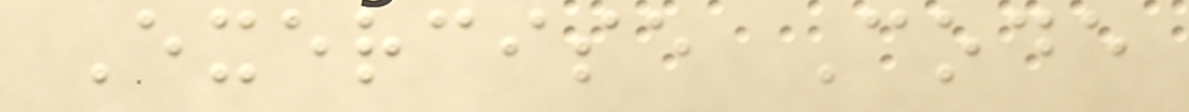Exercise Code
